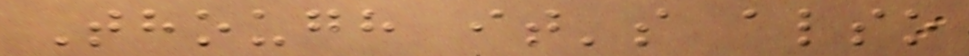Though it's also
